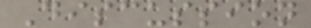Discussion
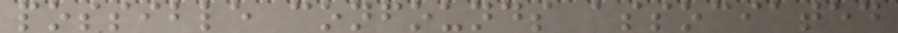possible confounds associated
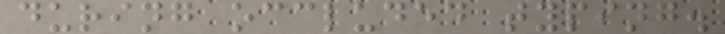during occluded typing.
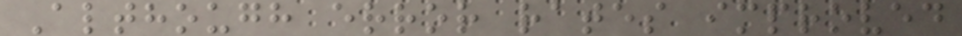Although error rates improved
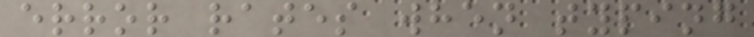error rates when typing
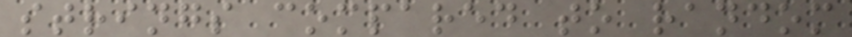strings compared to random
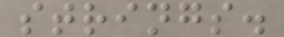strings.
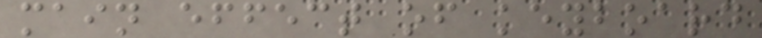main effect of keyboard
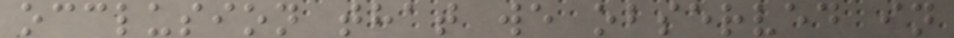occlusion that we observed in
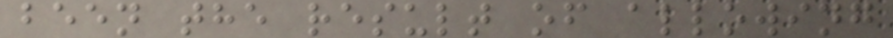been the result of allowing
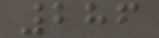286
